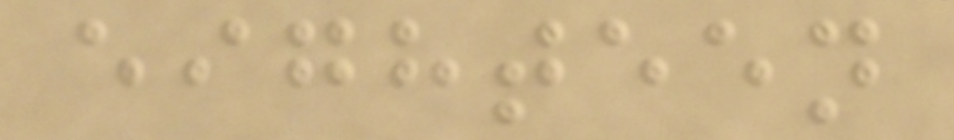eighteen
